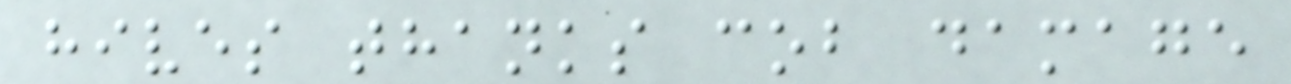hives thanks cob damage
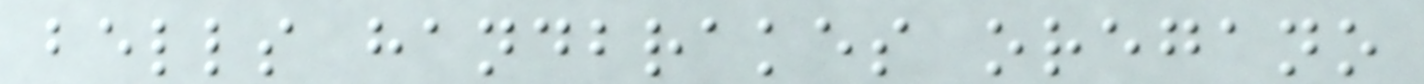bells handbrakes oregano
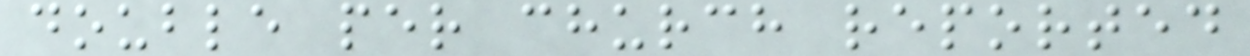double per church reported
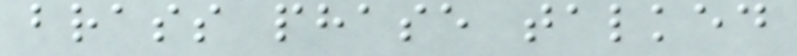brass phase talked
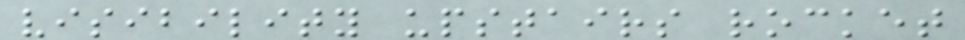visibility upstairs rocket
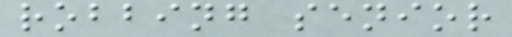robbing senior
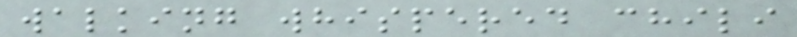walking whispered chili
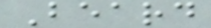Beard
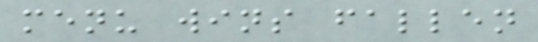menu wins fallen
